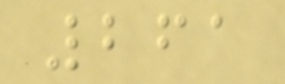261
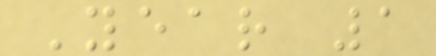Year 1
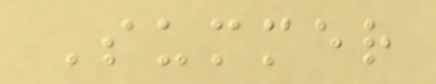Summer
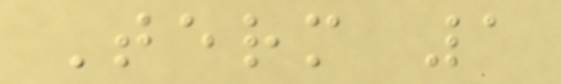Term 1
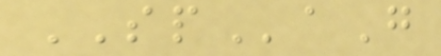SPaG
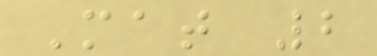Mat 2
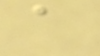a
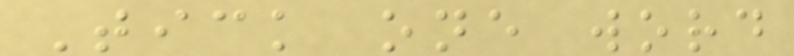Tick one word
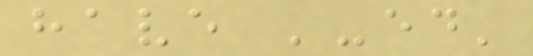have '-ed'
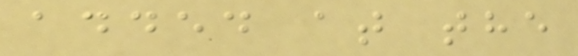added at the
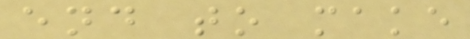end to make
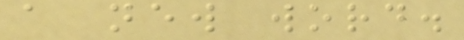a new word.
